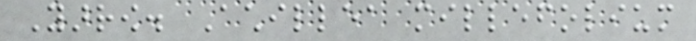Yarrow. Achillea millefolium
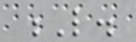L.
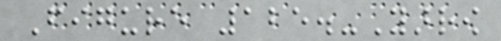Figure 125.-Yarrow
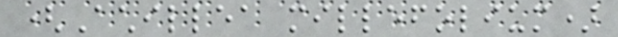(Achillea millefolium)
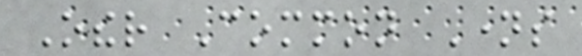Other Common Names
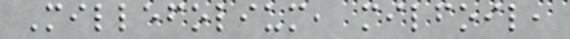Millefolium, milfoil,
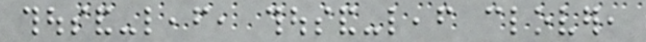thousand-leaf, thousand-leaf clover,
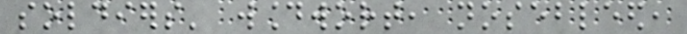soldiers' woundwort, nosebleed,
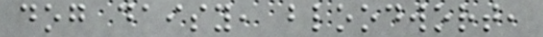dog daisy, bloodwort,
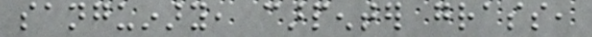sanguinary, carpenter grass,
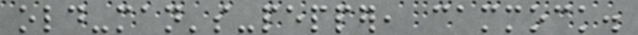old-man's-pepper, cammock.
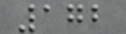172
